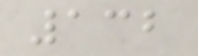132
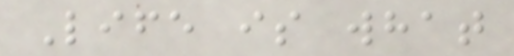Life is what
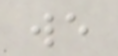we
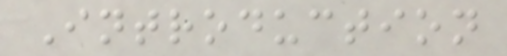Introduction
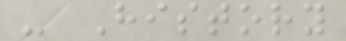- History
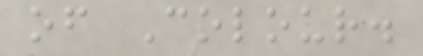of Colour.
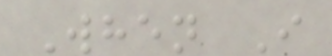When I
